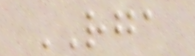RGA
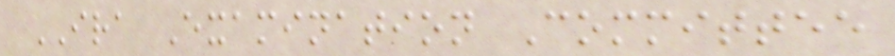IRA Examination Committee
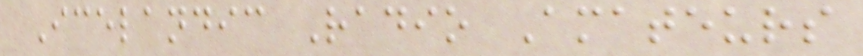Icelandic Radio Amateurs
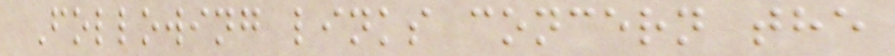Following links concern the
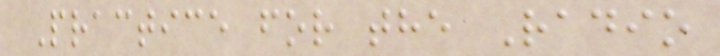Practice for the Radio
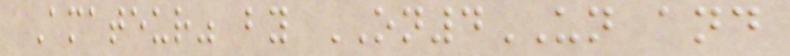Amateur" by ON4UN and
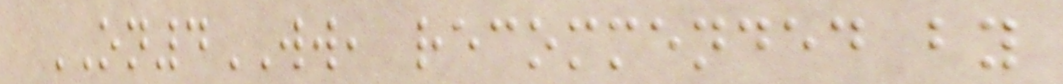ON4WW, recommended by
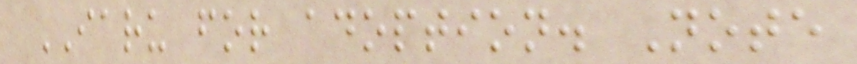IARU for adoption. Note
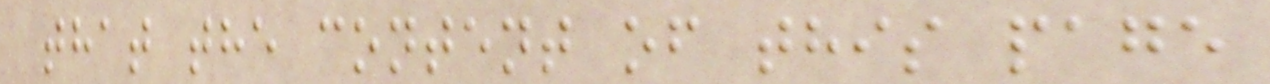that the content of this page
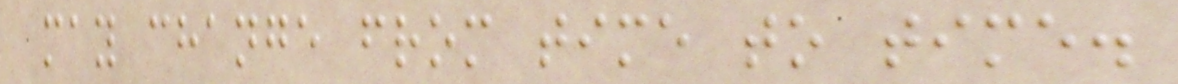may change from time to time.
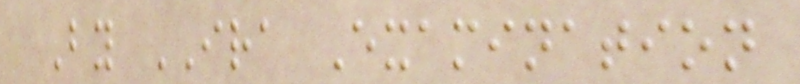By IRA Examination
